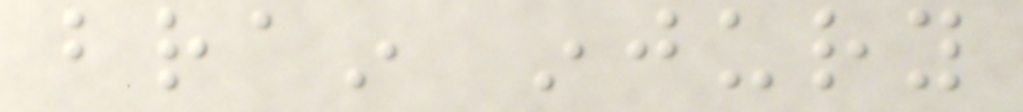brain injury
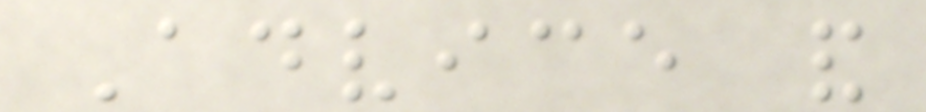Advice and
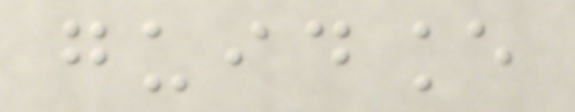guidance
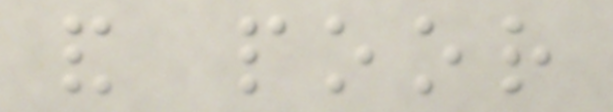and poor
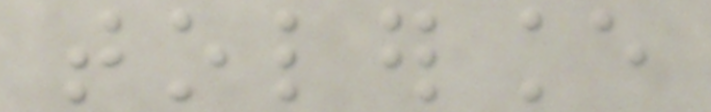tolerance
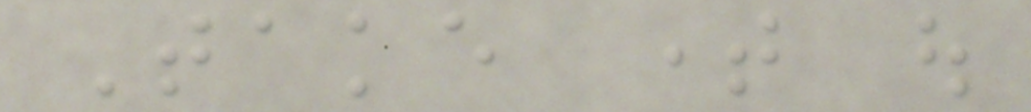Take time out
